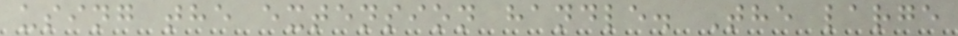using the extension handle. The large
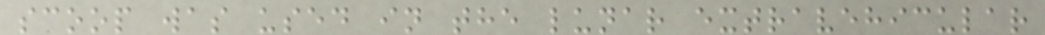scoop was used in the lunar extravehicular
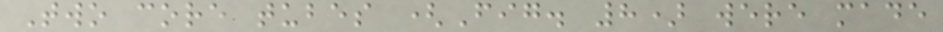Two core tubes (Fig. 8) were made
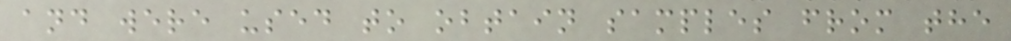and were used to obtain samples from the
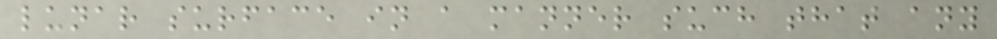lunar surface in a manner such that any
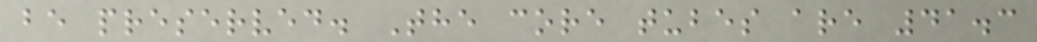be preserved. The core tubes are 41.3
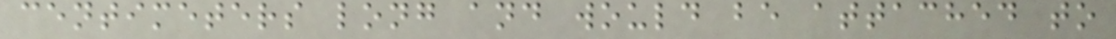centimeters long and would be attached to
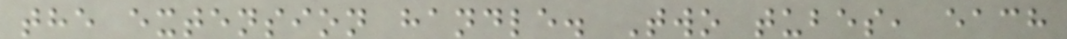the extension handle. Two tubes, each
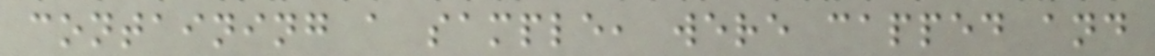containing a sample, were capped and
